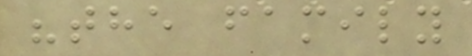"the family
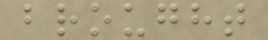brought
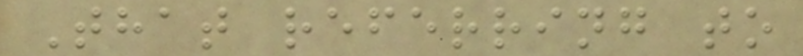That referring to
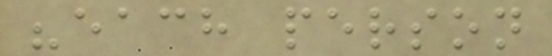"each person
